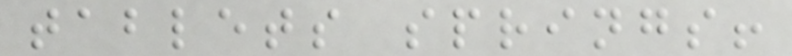tablets springs!
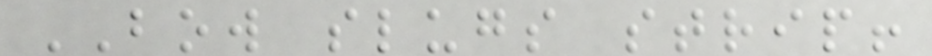BOW slugs strip!
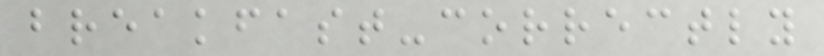breakfast-correctly
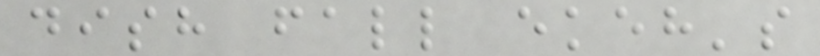dish fall ekeh's
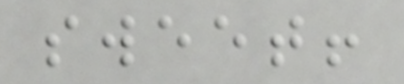sweet!
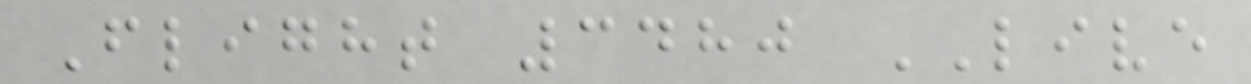Flight 3480 LIVE
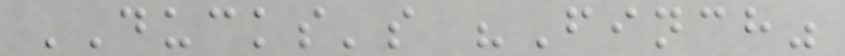DUCKS's "Finch"
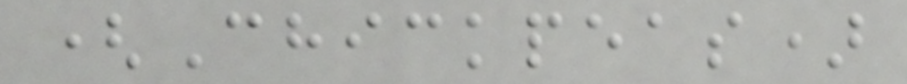(Chickpeas)
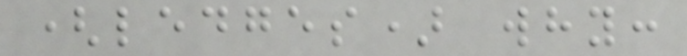(ledges) why:
